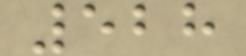528
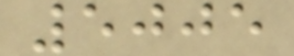5005
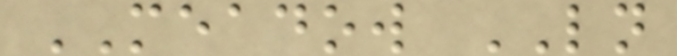MEADOW LN
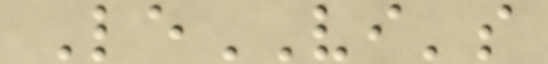LeVI's
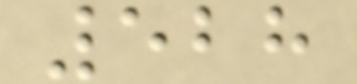528
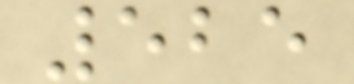525
